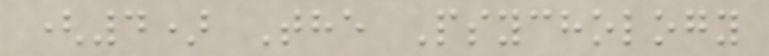(4) The Psychology
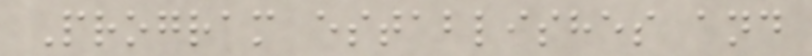Program establishes and
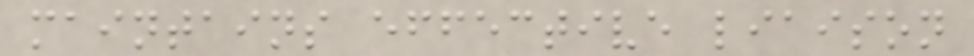maintains effective liaison
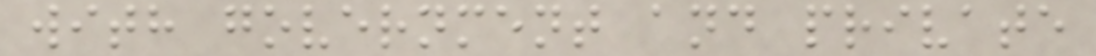with government and private
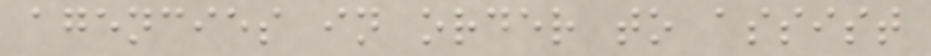agencies in order to assist
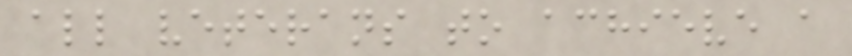all veterans to achieve a
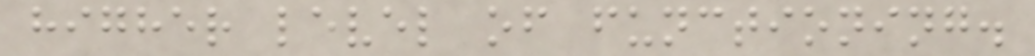higher level of functioning.
